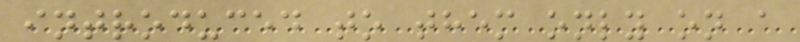introduced to them only on a
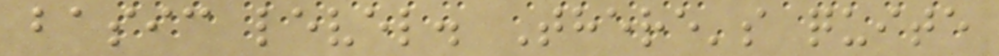basic level. There's quite
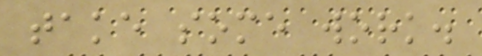take some work.
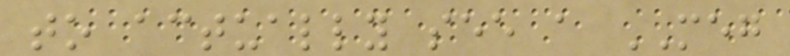to actually see a MEG
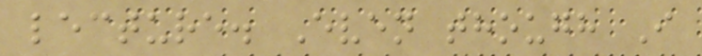lecture. Even though I
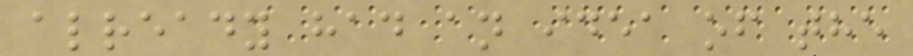already had an idea of the
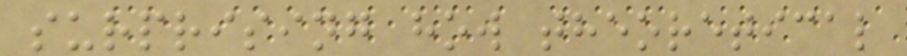surprising how theoretical
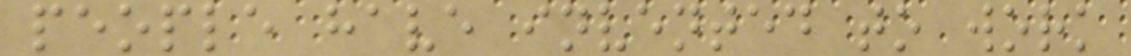people have invented to work
